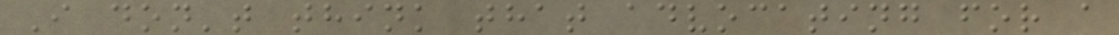I don't think that advocating for a
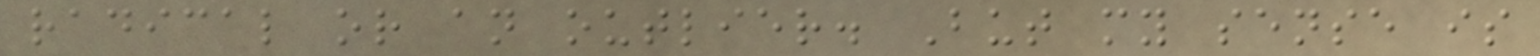radical or an outlier. But my sense is
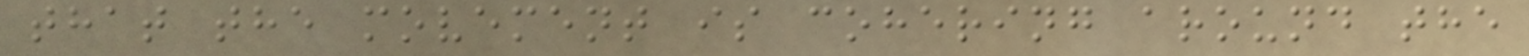that the movement is cohering around the
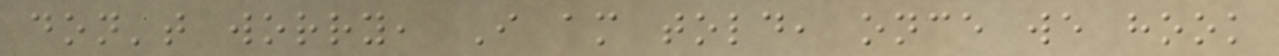don't worry, I am told, once we hook
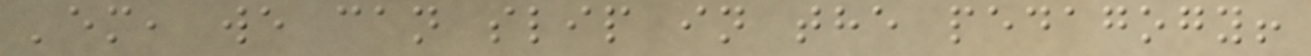'em, we can slip in the pedagogy!
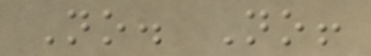No. No!
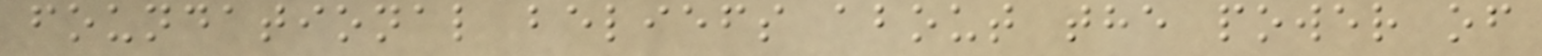foundational beliefs about the power of
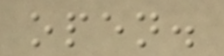open.
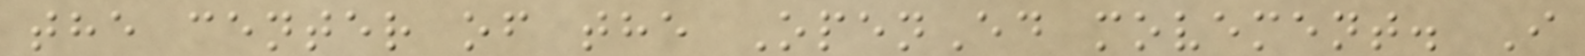the center of the OpenEd movement. I
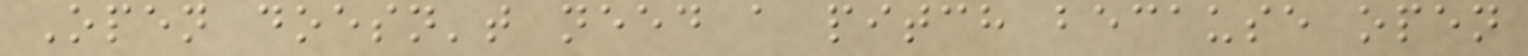Open doesn't need a pitch because open
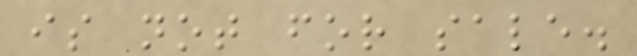is not for sale.
